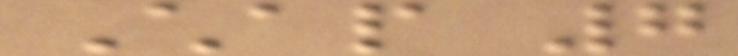Chap 7
